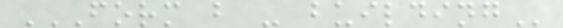FORM B - BUILDING
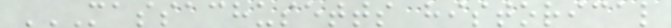MASSACHUSETTS HISTORICAL
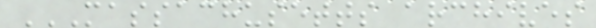MASSACHUSETTS ARCHIVES
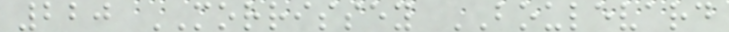220 MORRISSEY BOULEVARD
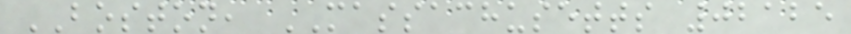BOSTON, MASSACHUSETTS 02125
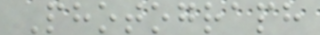Photograph
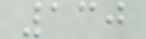130
